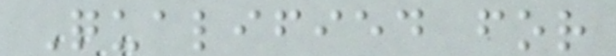Qualified for
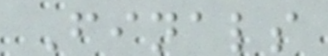Finals
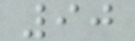90
